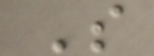S
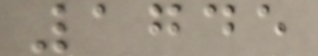1745
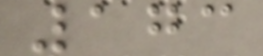173
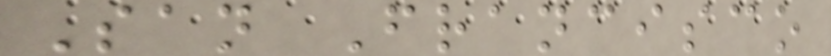San Francisco
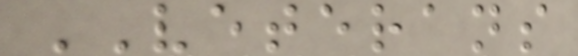VETERANS
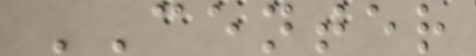CENTER
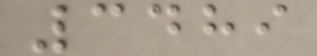3489
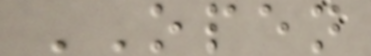OPEN
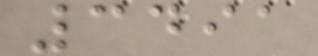3491
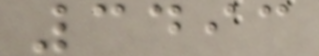3493
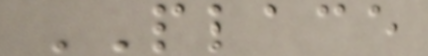PLACE
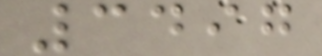3497
